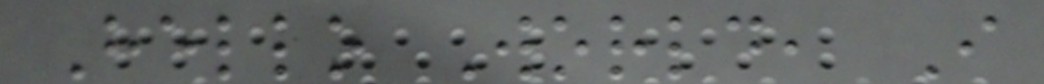Hello World, I
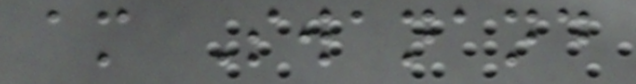am Swanand
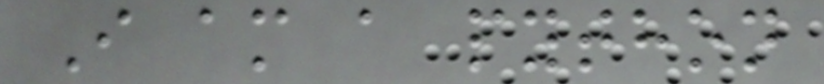I am a python
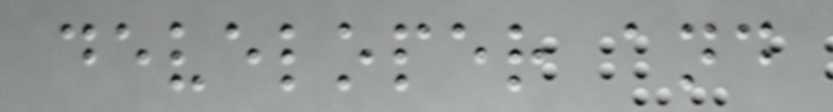developer and
